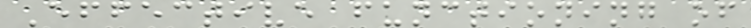Effective functioning of
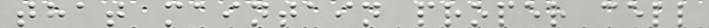that maintain proper cell
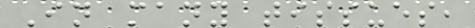In many tissues,
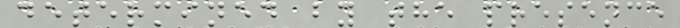determined by the presence
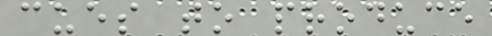cues to produce
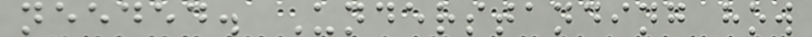needed. Understanding how
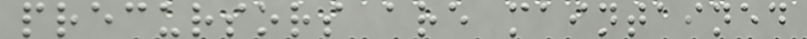precursors are maintained
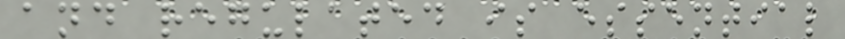and regulated is essential
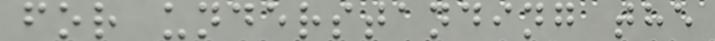for understanding the
